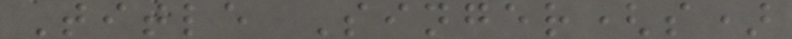Title Singer(s)
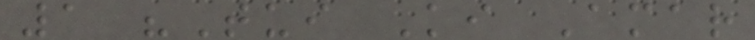1 "Tui Ki Amar
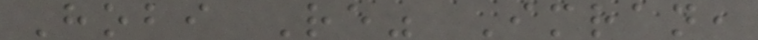Hobi Re" Imran,
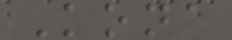Kona
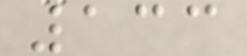133
